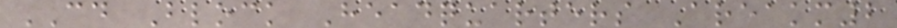CD Block Headquarters Areakm2
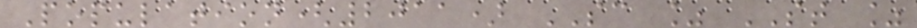Population(2011) SC % ST %
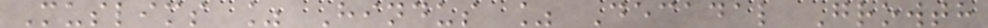Muslims % Hindus % Decadal Growth
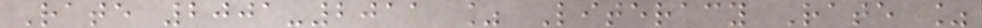Rate 2001-2011 % Literacy Rate %
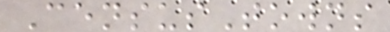CensusTowns
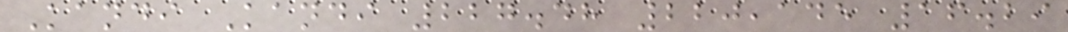Kandi Kandi 227.48 220,145 16.29
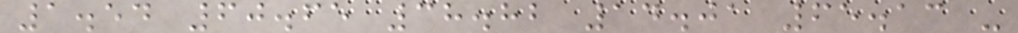1.54 60.65 38.82 14.01 65.13 -
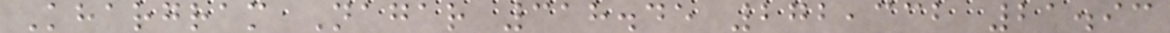Khargram Nagar 318.45 272,332 21.93
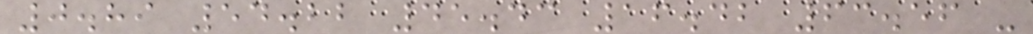0.89 54.22 45.43 16.42 63.56 -
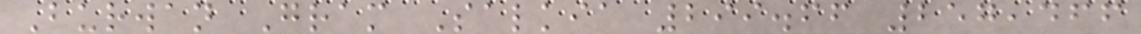Burwan Gram Salkia 299.66 257,466
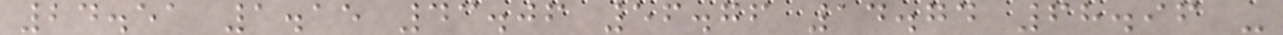24.51 1.15 43.06 56.76 14.74 68.96 -
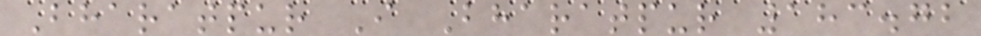Bharatpur I Bharatpur 183.72
